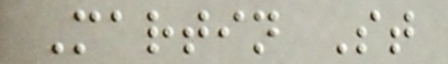Martin St
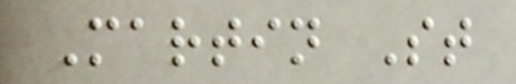Martin St
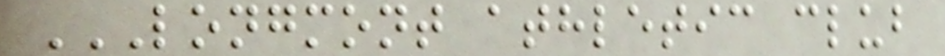LONGMONT ATHLETIC CLUB
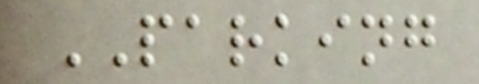PARKING
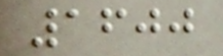1600
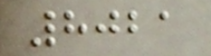8021
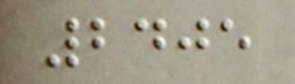2405
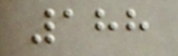188
